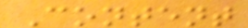Content
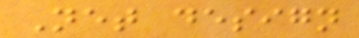Net design
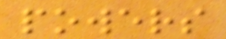powers
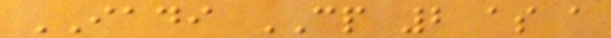IADI CP 2 as a
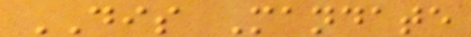DIS Mandate
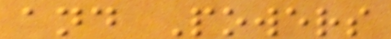and Powers
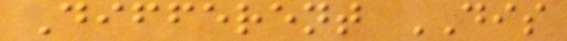Different DIS
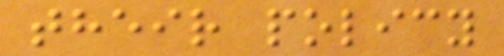their policy
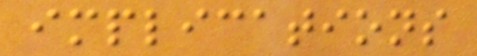implications
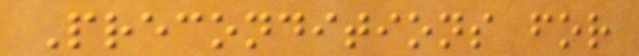Preconditions for
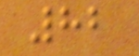82
